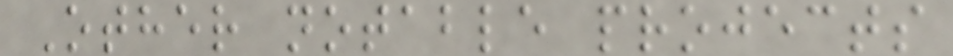Other notable projects
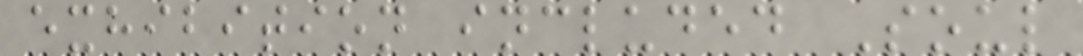exhibition included Soul
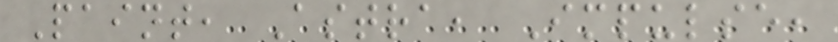Paint, Astra, Impulse,
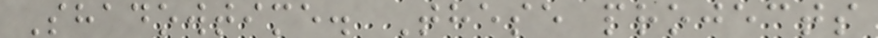Shadowtime. These projects
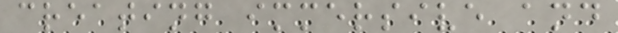creating immersive and
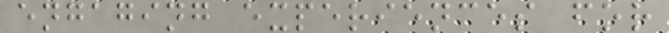engaging experiences for
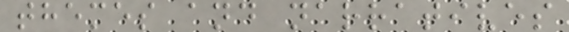themes and narratives
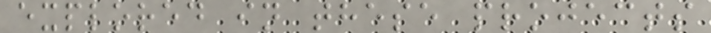explored in these projects
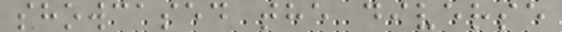showcased the diverse
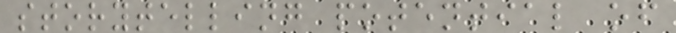storytelling potential of
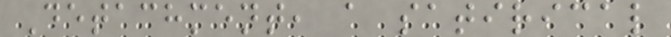Detachment, a satirical
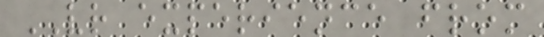VR experience from
